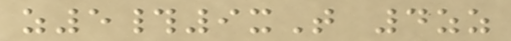z5#9xT 4zz
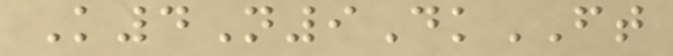K4N9DkFT
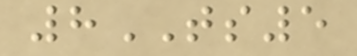8TS5
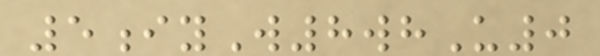5iyW8whU0
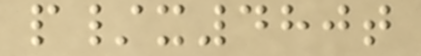p/x480t
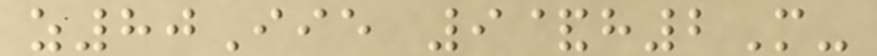z80Iie 9&h2M-
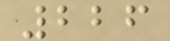226
